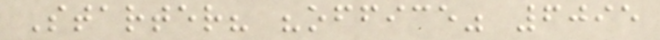Starter? "office" 6095
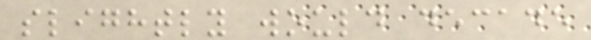slightly would decade
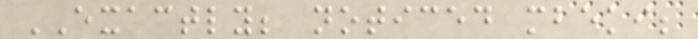EXACTLY; noticed mbeki;
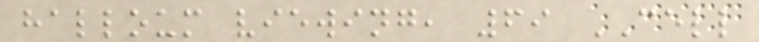halloum viewing, 69 CELL
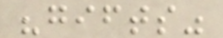"gifts"
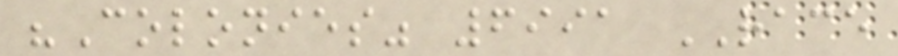"Colonies" 6991 RACE
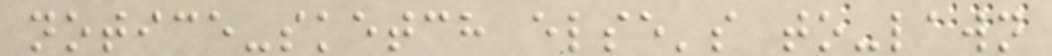notice-sketch else's to-lawn
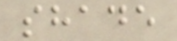shade
